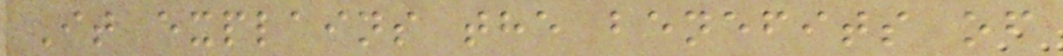It explains the benefits of
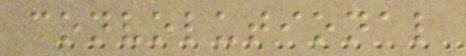convolutional
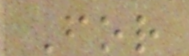For
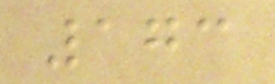173
